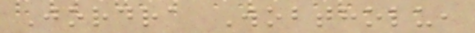Jordra Wobtholu,
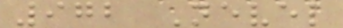972 Nevel
